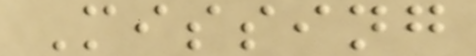Missing
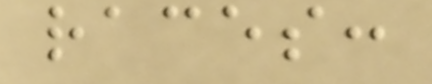races:
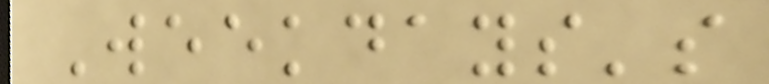Weekdays's
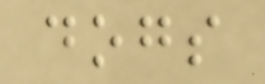dogs
